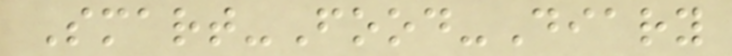Smart-Food-Diary
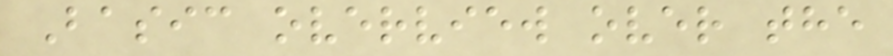Basic overview over the
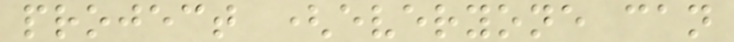project (everyone can
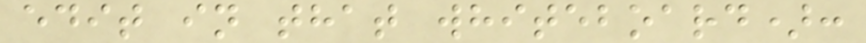edit in that whiteboard):
